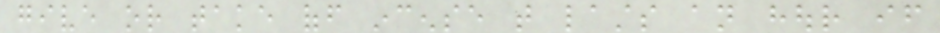give or take off incense that lasts an hour if
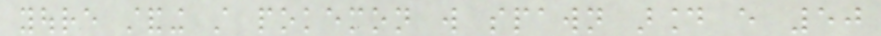youre standing still pokemon will spawn around every 50
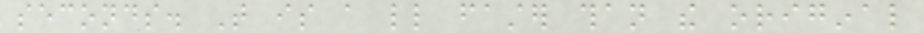seconds. That is a little faster than the original
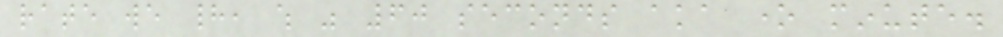rate we had, which was 60 seconds aka one minute.
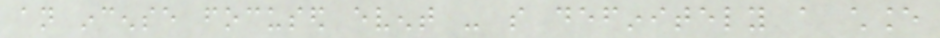an incense focused event - so definitely a chance
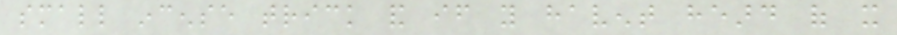small incense trick and if you havent heard of it
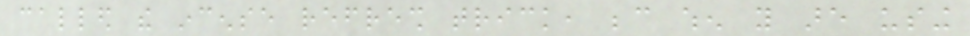called the incense refresh trick, because when you are using
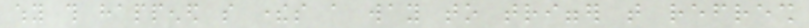why this happened so theres a way to trigger that refresh
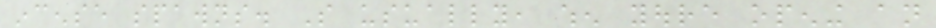incense spawns. So usually, when youre opening an
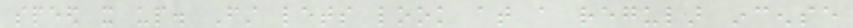speed it up. First lets look at a regular incense
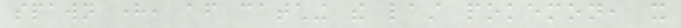spawn here, after catching the last pokemon, it
